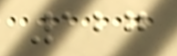127
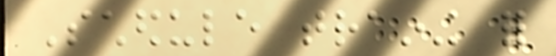Schedule training for
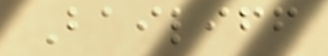Bailiff
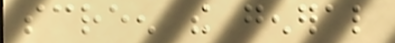screen the general
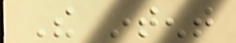The intent
